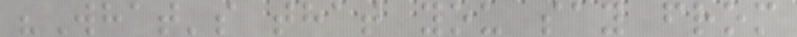"What's that you say from
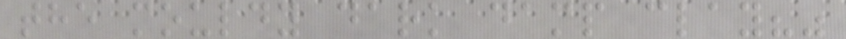the mouldy dark damp clay?"
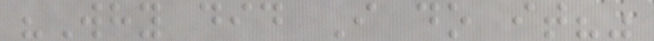"Why did I do it?"
